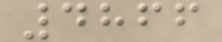4866
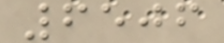6506
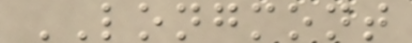LONGMONT
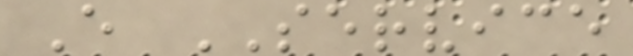E SERVICE
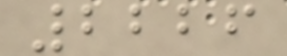2226
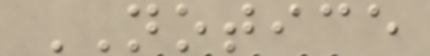NOTICE
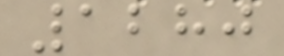1280
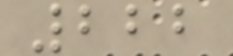222
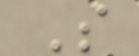S
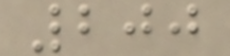200
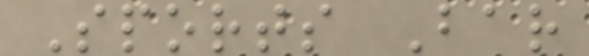Sports Bar
